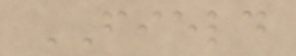FIELD
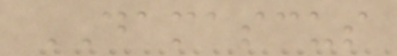DAMASCUS
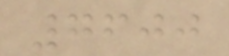7600
